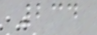234
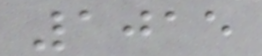1015
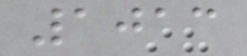1013
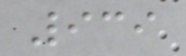939
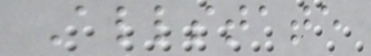Allstate
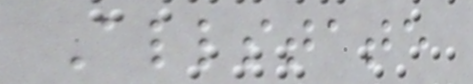Allstate
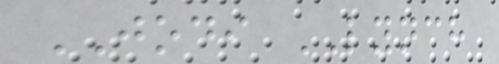JODI LYNCH
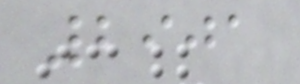2901
